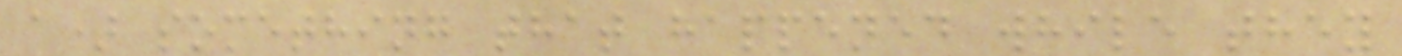a) something that happened while they
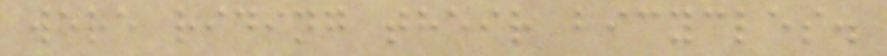were riding their bicycles.
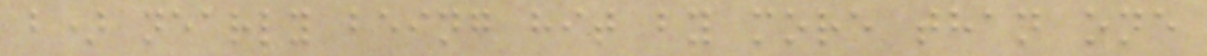b) nearly being hit by more than one
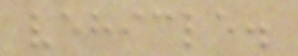vehicle.
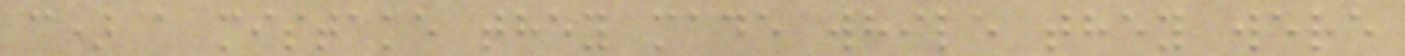c) a mistake they made while they were
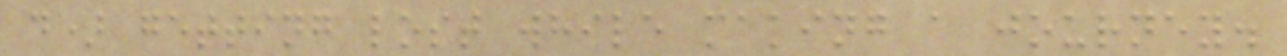d) getting lost while making a journey.
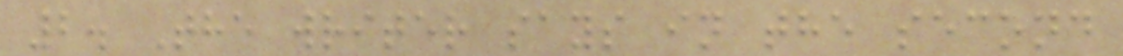2. The writer says in the second
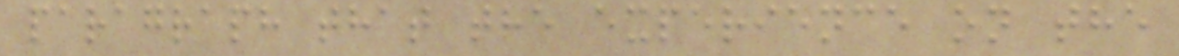paragraph that the experience on the
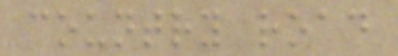country road
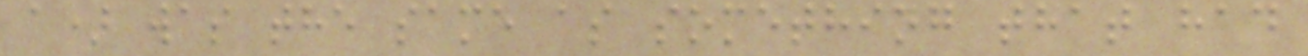a) was the same as something that had
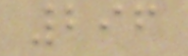296
